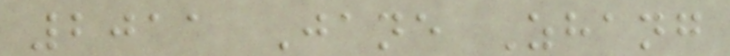2011 Jane Zhang
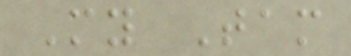My Tam
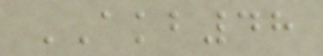AKB48
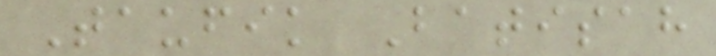Taufik Batisah
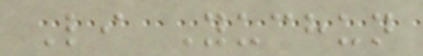Li Yuchun
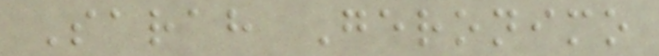Sarah Geronimo
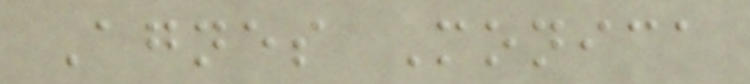Agnes Monica
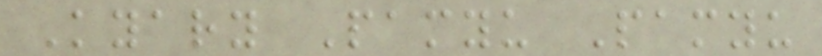Kyary Pamyu Pamyu
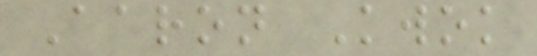Aaron Kwok
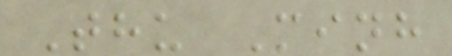Thu Minh
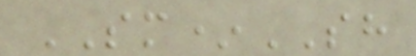SM*SH
